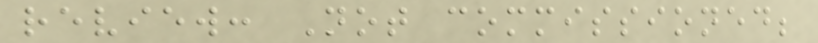review: Not commissioned;
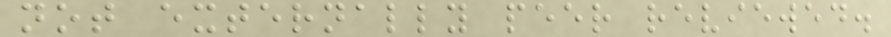not externally peer reviewed.
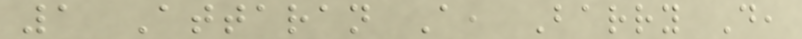1 Attaran A, Barry D,
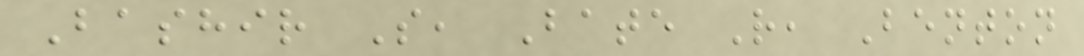Bashir S, Bate R, Benton
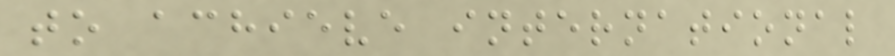to achieve international
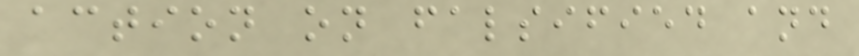action on falsified and
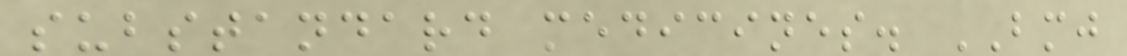substandard medicines. BMJ
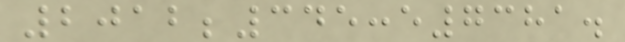2012;345:e7381.
